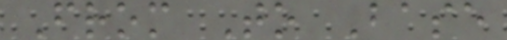From To Base
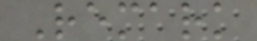Remark
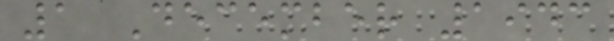1 December 1943
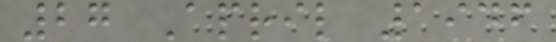27 April 1946
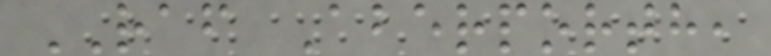RAF Aberporth,
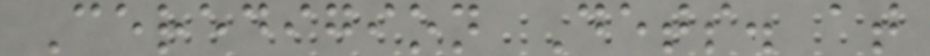Ceredigion Dets. at
